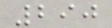290
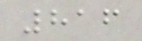816
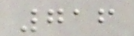716
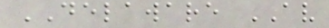DELAWARE AV
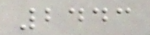2443
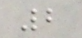2
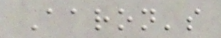Aaron's
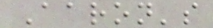Aaron's
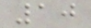10
